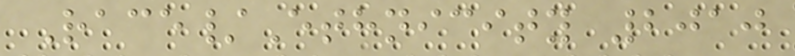Race/Ethnicity 2010
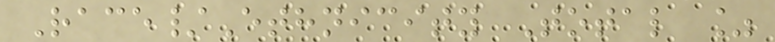Race/Ethnicity Total %
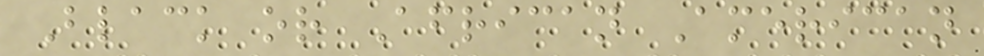Black or African American
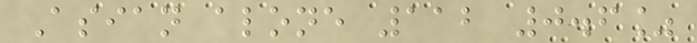Asian alone 112 0.6%
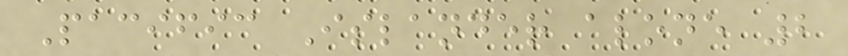Pacific Islander alone 2
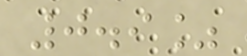0.9%
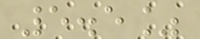5.5%
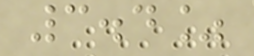3.4%
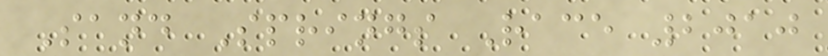Sand Springs Race 2010
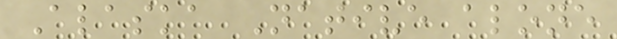Alaska Native alone
